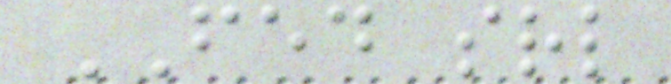FED srl
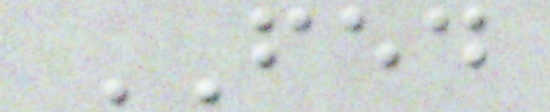FED
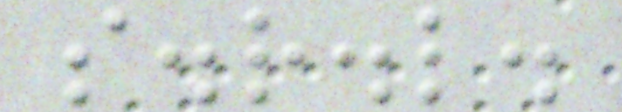s.r.l.
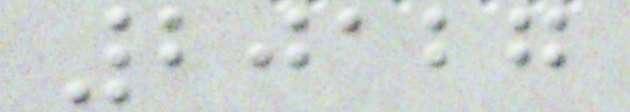20127
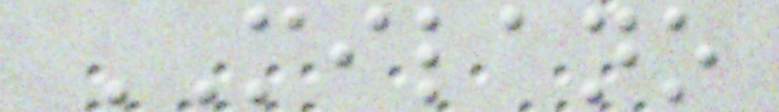MILANO
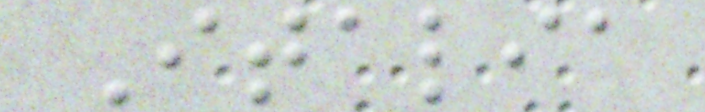Italia
